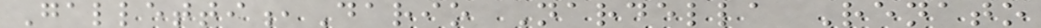Galletti,Dario Nardella Renato
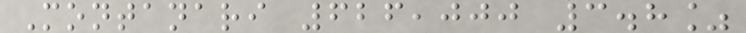Montanari 626,000 3.8%
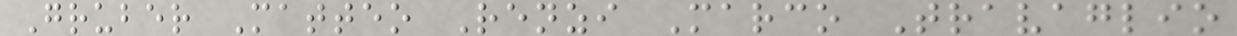Gruber Matteo Renzi Marco Travaglio
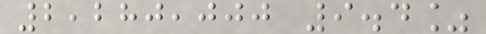2,280,000 9.4%
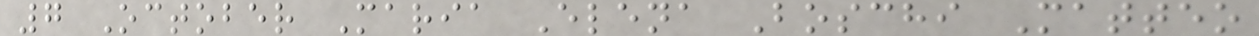7 October Maria Elena Boschi Matteo
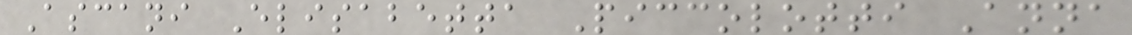Ascani Elisabetta Piccolotti Anna
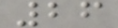26
